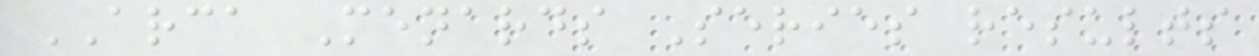ARCA Menards Series results
